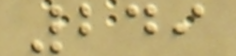249
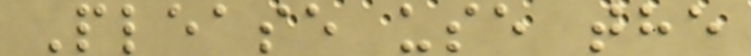Please use the
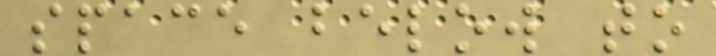space below to
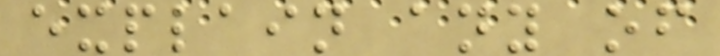explain any of
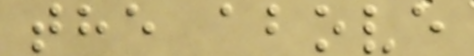the above
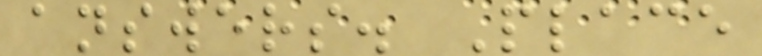answers. Place
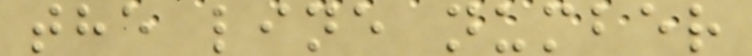the line number
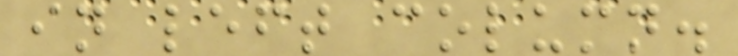in left column.
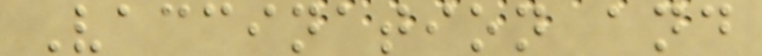Vaccination and
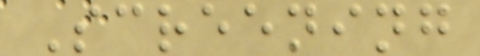Screening
